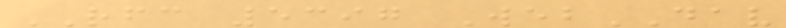RFC 5397 WebDAV
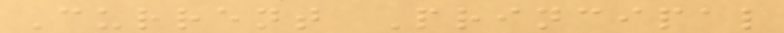Current Principal
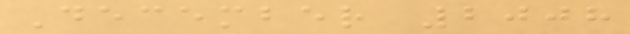December 2008
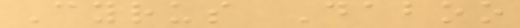Cyrus Daboo
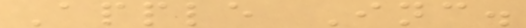Apple Inc.
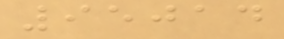95014
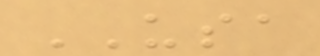USA
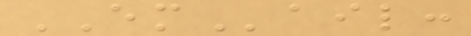EMail:
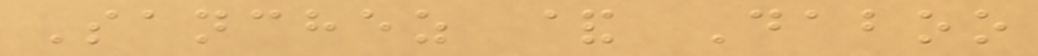Sanchez & Daboo
